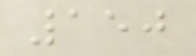150
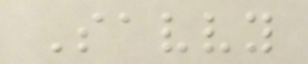Savvy
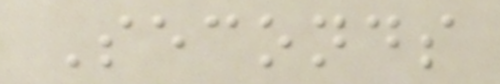Seconds
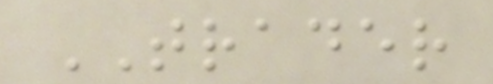TRADER
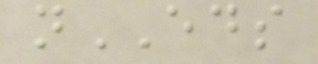nEDS
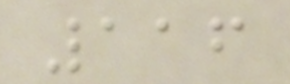116
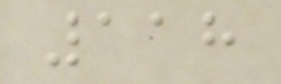118
